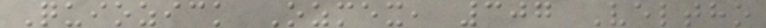Quiozick Ozmex, 307 Veltho
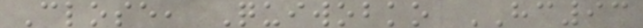Close, Quiwobko HC93
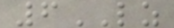6LZ
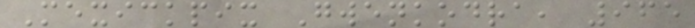Mexickpix Gwenkodra, 965
